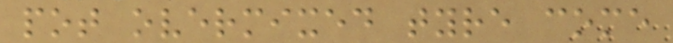pot overmixed tyre come
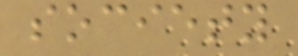society
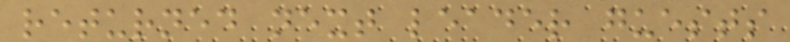returned next leader guests
